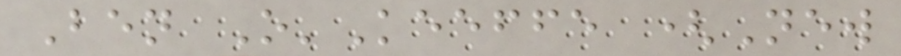Ben O'Keeffe (New
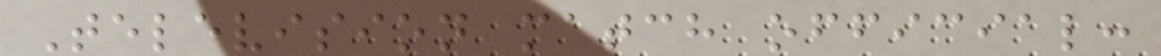Television match official:
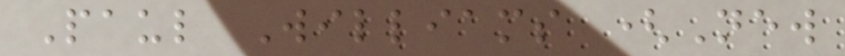Paul Williams (New
